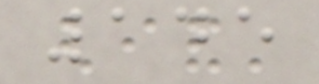145
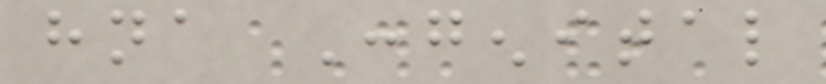hna Congenital
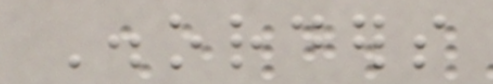Disorders
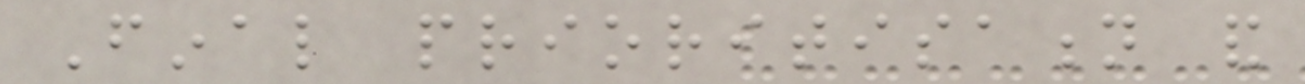Final prioritisation and
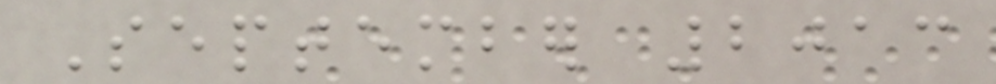September 2013
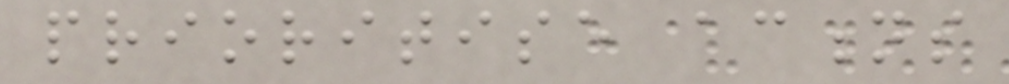prioritise actions
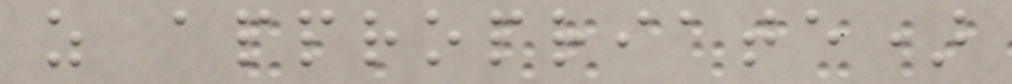as appropriate)
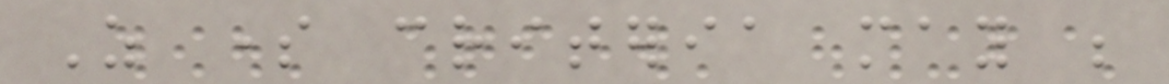As some criteria may be
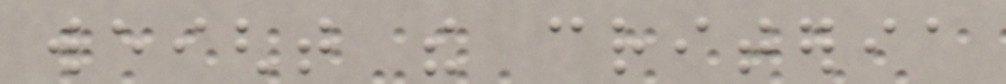weight the criteria
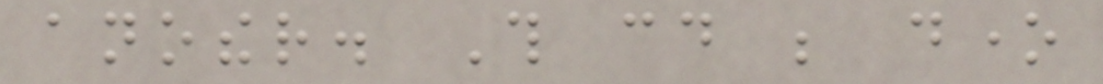another. This could be done
